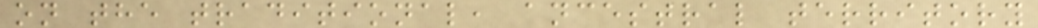on the traditional, ancestral territory
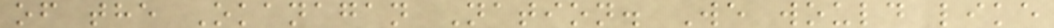of the Okanagan Nation. We would like
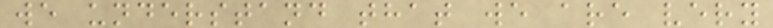we understand that we are very
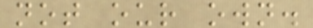not our own.
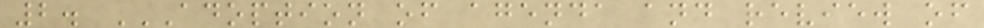2. ADOPTION OF AGENDA AND REVIEW OF
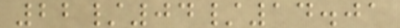22/04/14.01
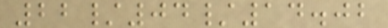22/04/14.02
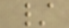/
